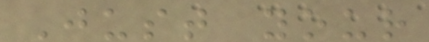Just your
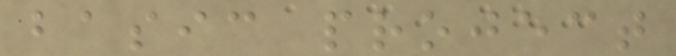basic project
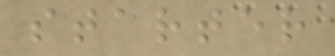starter
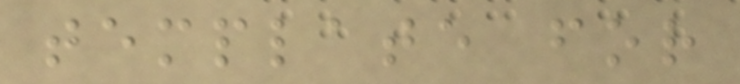template for
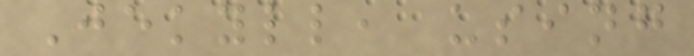Jekyll, using
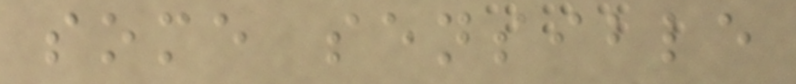some sensible
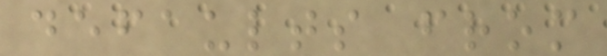defaults from
